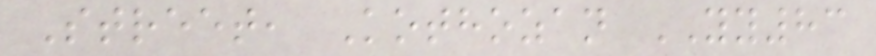Street, Kothozan YY83
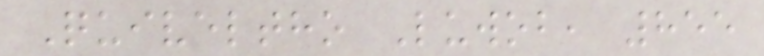Quiveltho Luwob, 855
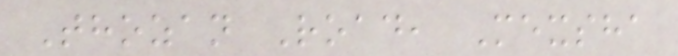Thozan Road, Mexsha
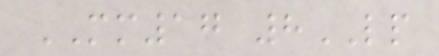MM17 8LP
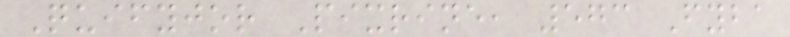Quifyjor Pixrine, 573 Fyba
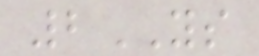2YS
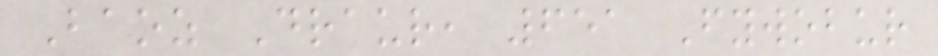Baoz Draur, 651 Fywobur
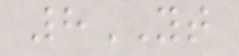8YT
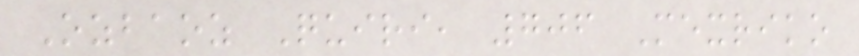Ozbaoz Quiri, 706 Mexriko
